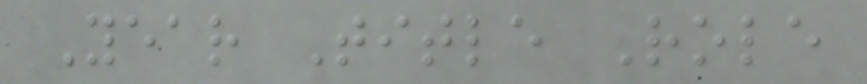Year Title Role
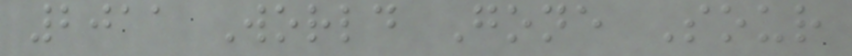2011 World Gone Sour
